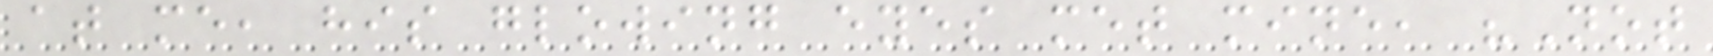at me, his glowing eyes met mine, "Not
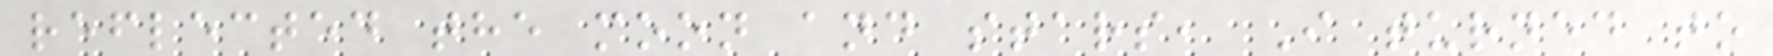reflected the moon and stars, I turned to
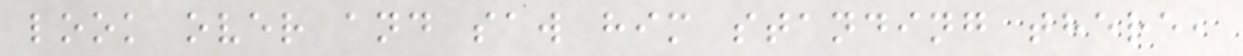look over and saw him standing there,
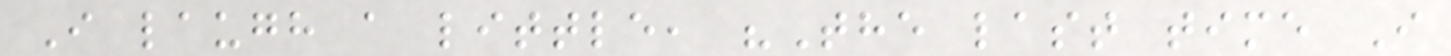I laugh a little, "The last time I
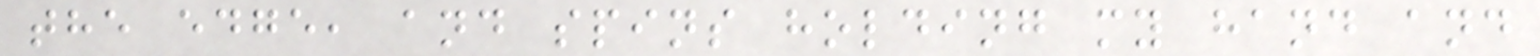the edge, and spins holding my hand and
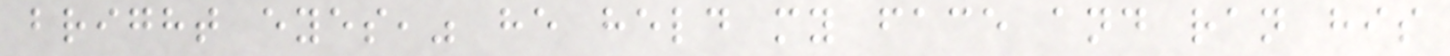bright eyes," he held my face and ran his
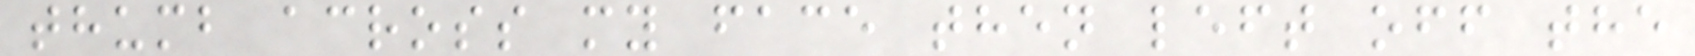thumb across my face then left off the
